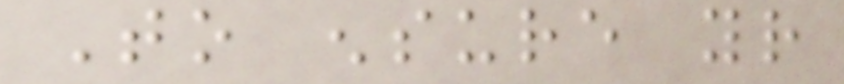To ensure your
